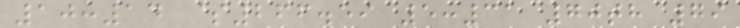10:14 $266.59 5:31 70th 79
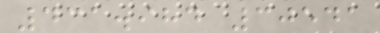431.984 30541
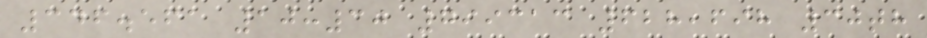346.561 10:30 799313 628,698 30th
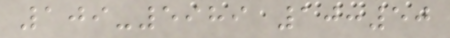109-5989 10:50
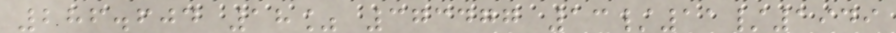286.604 18% 373477 13/11/1949
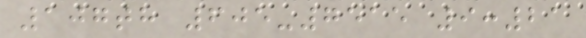107th 605-7515 9:21
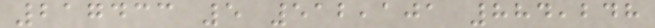217433 5 512,101 884,248
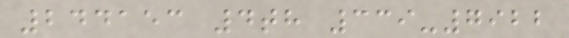244153 4th 339-7922
